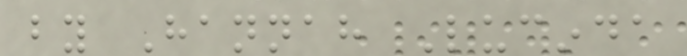by Hannah Lucinda
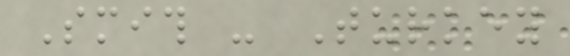Smith - Turkey
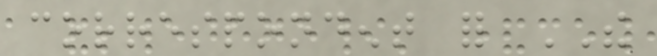correspondent for THE
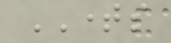TIMES
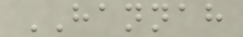HANNAH
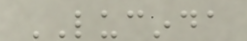LUCINDA
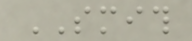SMITH
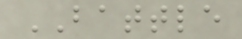BATTLE
